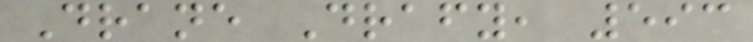Drane Drafy, 593
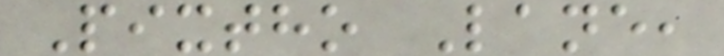Pixtho Lane,
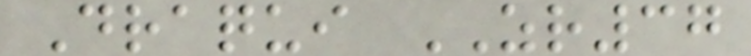Draqui ZR37
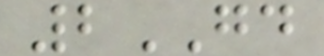2GD
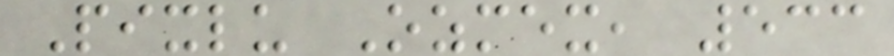Pixlu Ozmex, 533
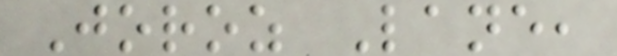Joroz Lane,
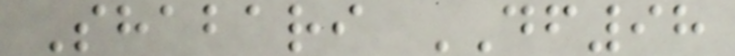Shabari DF98
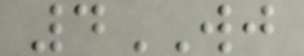4WJ
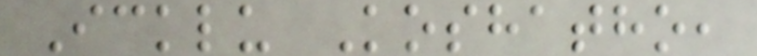Icklu Koshatho,
